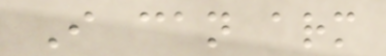I can arm
